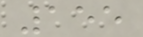155
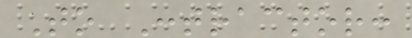To Contractor:
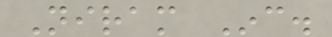Niram Inc.
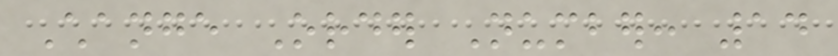Change Order Number: 14
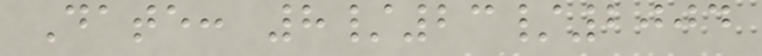Date: 8/23/2004
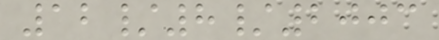12/8/2003
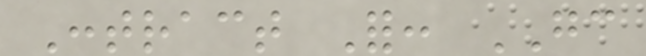Contract For: GC
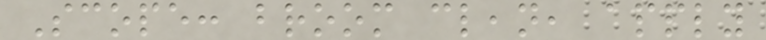Scope: broom clean, apply
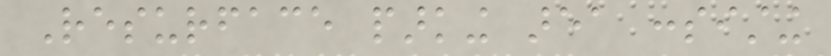Resurface parking area consisting
